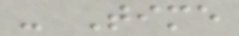- Time
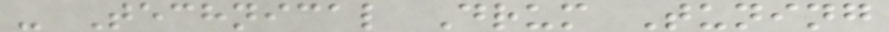- Technical Drum Tuning
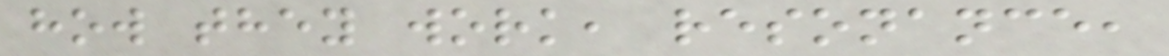how they work, resonance,
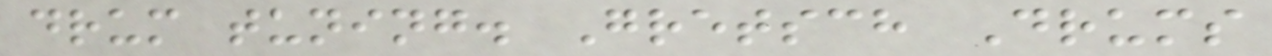drum tuning. Gretsch Drums
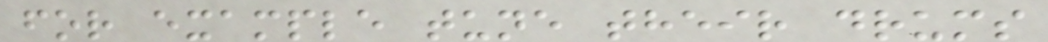for example tune their drums
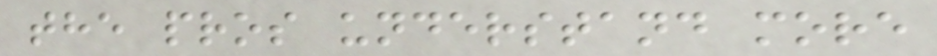the pros understand more
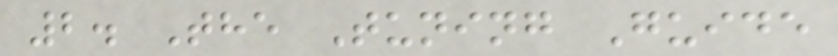2. The Tuning Guide
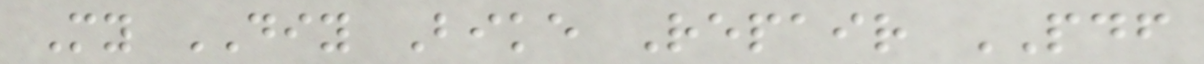My DIY Bike Repair PDF
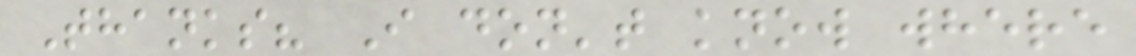Thanks? I don't know where
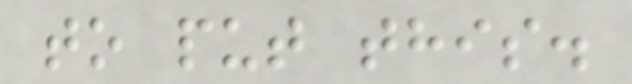to put this.
